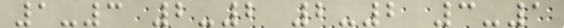1-3 2-2 2-2 3-1
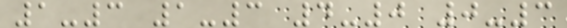1-3 1-3 4-0 0-3
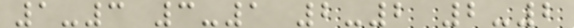1-3 3-1 2-2 2-2
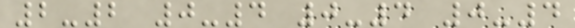2-2 0-4 0-4 0-4
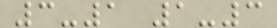3-1 1-3
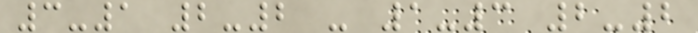3-1 2-2 - 1-3 2-2
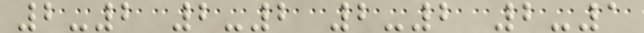2-2 2-2 2-2 2-1
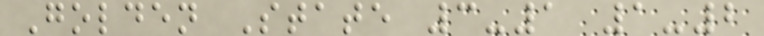Golden State 3-1 1-2
